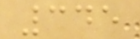345
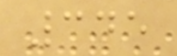345
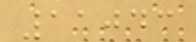11043
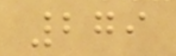279
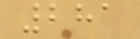281
